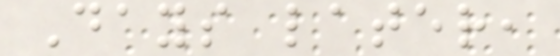Days later,
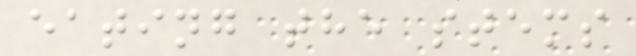eating the stems
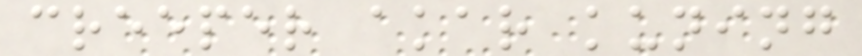creeper akar kuning
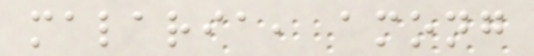malaria, among
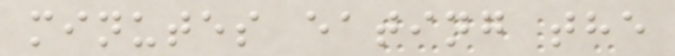minutes eating the
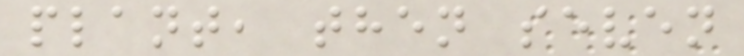plant, then seven
